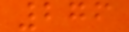276
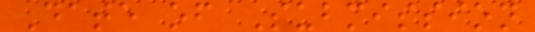Date of Submission
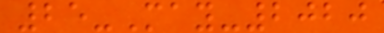25-May-2020
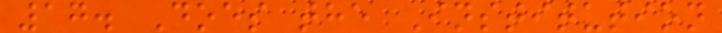17. Does the Institution
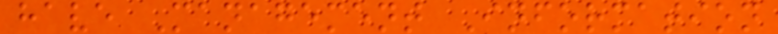have Management Information
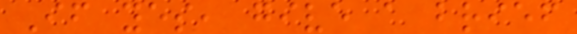If yes, give a brief
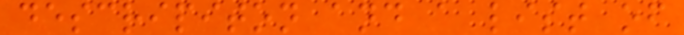descripiton and a list of
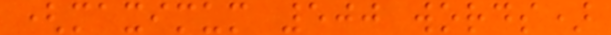(maximum 500 words)
